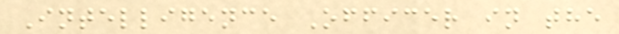Intelligence Officer in the
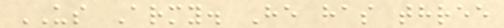US Army. He has three
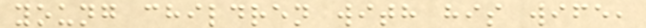young children with his wife,
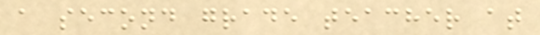a second grade teacher at
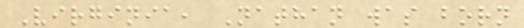Virginia, Nathan was born
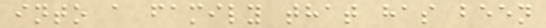into a family that has been
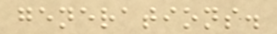generations.
